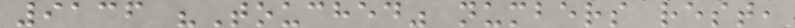9136 "Touched" numbers rest,
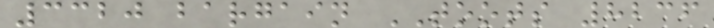3320 bargain TOOTS 8236
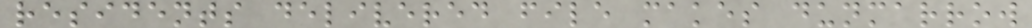residents delivered file makes dunmarrow
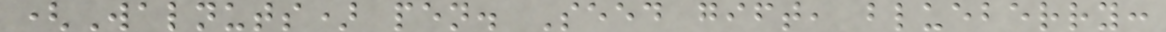(Walnuts) pen. Seed gift, blueberry:
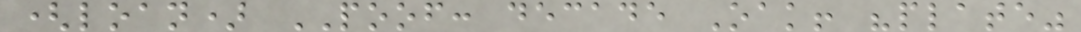(loan) POOF: decade Oak! "plate"
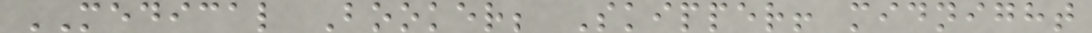MEDICAL Booker; Skipper! midnight
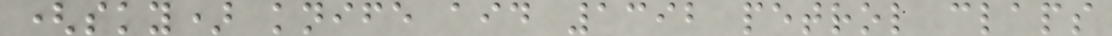(sky) knife aid 1392 petrol claps
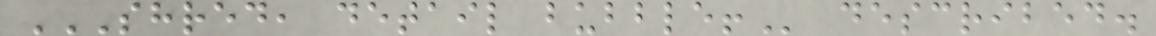SHRED, DETAIL BUBBLE! described.
